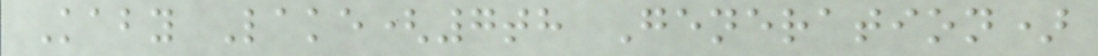Kaby Lake(7th Generation)
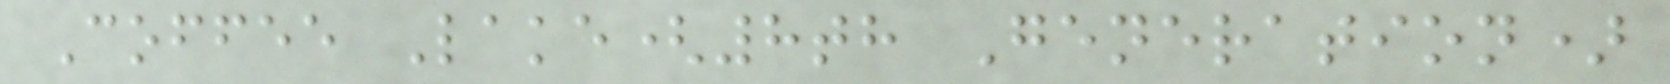Coffee Lake(8th Generation)
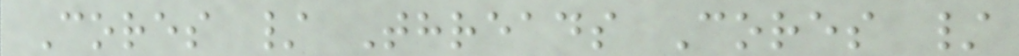Cores / Threads Cores /
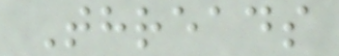Threads
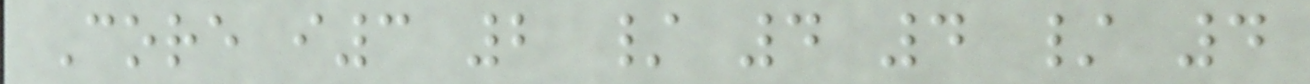Core i3 2 / 4 4 / 4
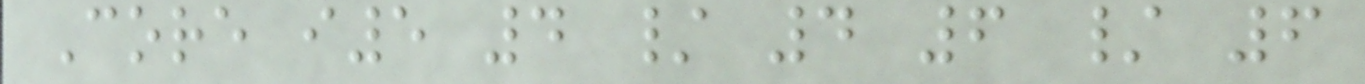Core i5 4 / 4 6 / 6
